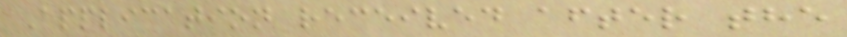Application received after the
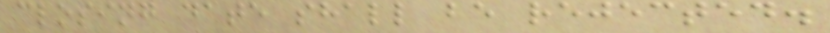closing date shall be rejected.
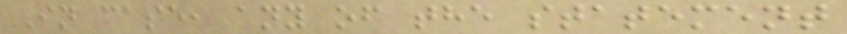In case, any of the statement
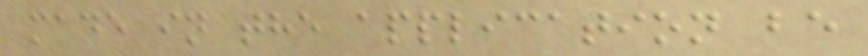made in the application be
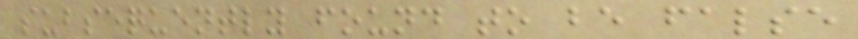subsequently found to be false
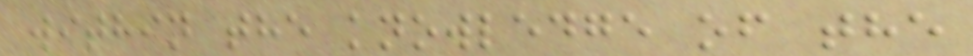within the knowledge of the
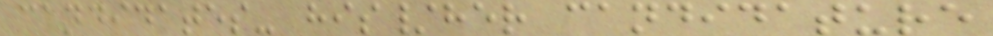candidates- his/her candidature
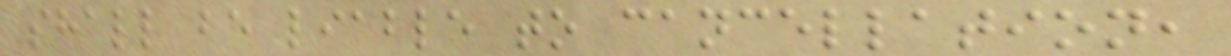shall be liable to cancellation,
